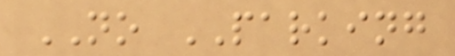NO PARKING
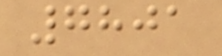7801
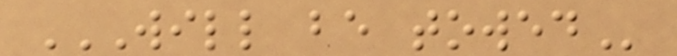WILL BE TOWED
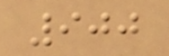900
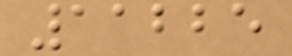11225
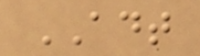ADT
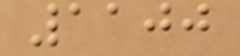1100
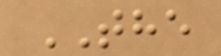THE
